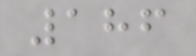186
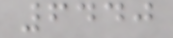6440
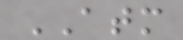ATM
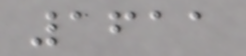1611
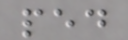ped
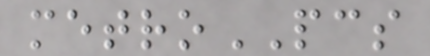metroPCS
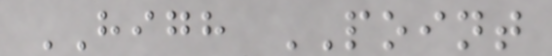HIGH POINT
